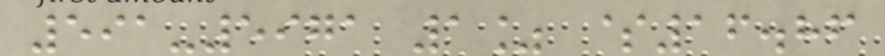591-5971 1% $16.86
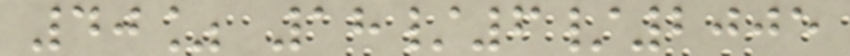40% 18/6/2005
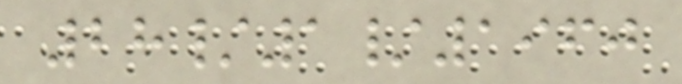28/1/1960
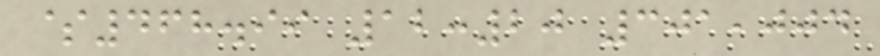$468.99 12:20 301,004
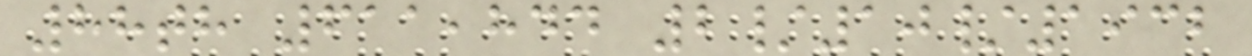88th 611,844 2/10/1932
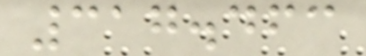317.463
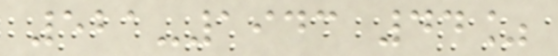521-1943 44%
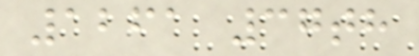1261 37th
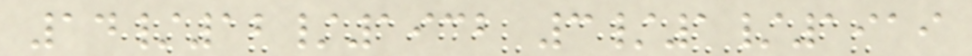14/12/1932 3/1/1919
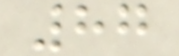87
